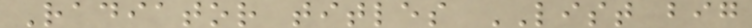Radiator titles LIST big
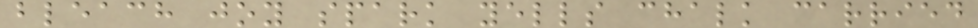bleach joy spark yells chalk carried
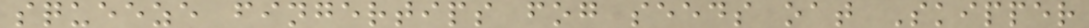squeeze fingertips fog seeds oat Skipper
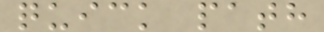quick path
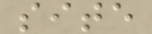site
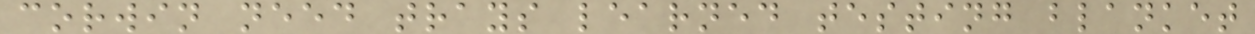corwin need trays learned testing blanket
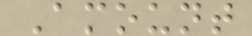Amount
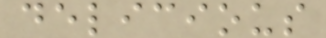delicious
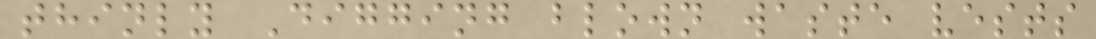thinly Digging blown waste vests
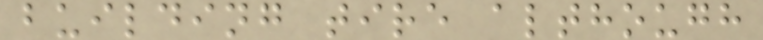building tire although
